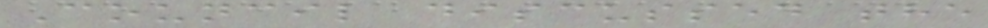Council discussed the
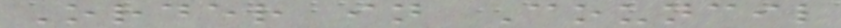Order in Council
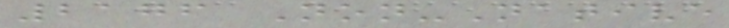2176 Non-Native
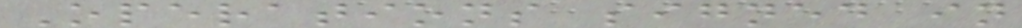Operations signed in
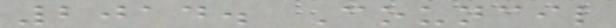2014. Council
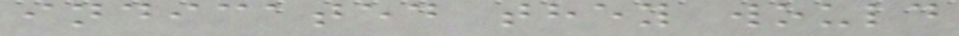indicated they would
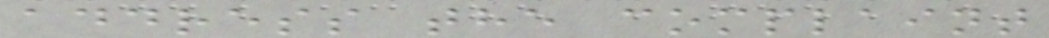address the complaint
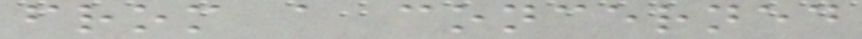from a concerned
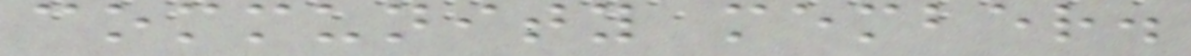community member.
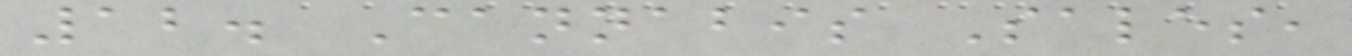12. Cannabis Sales,
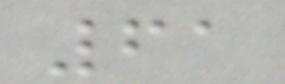61
